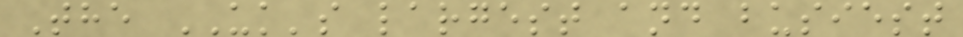The UK's largest and busiest
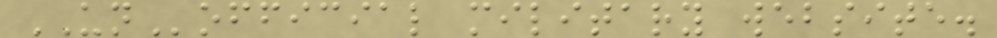UNofficial military website.
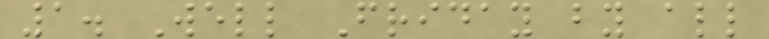1. Well Friday by all
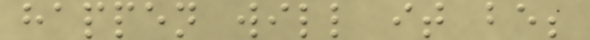happen will it be;
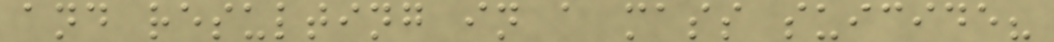and resulting in a mass suicide?
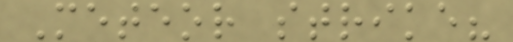Meteor strike?
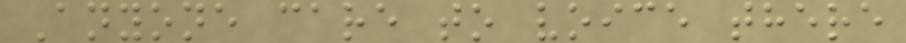Anyone care to voice there
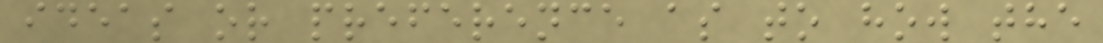ideas or preference as to how the
